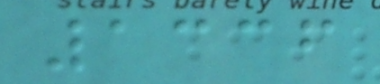1336
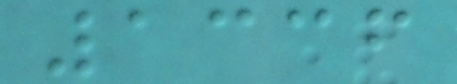1336
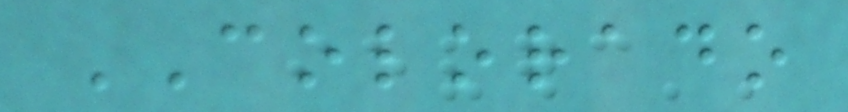COLORADO
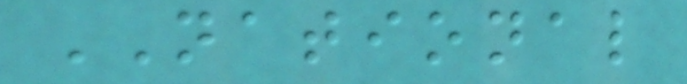NATIONAL
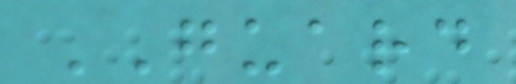GUARD
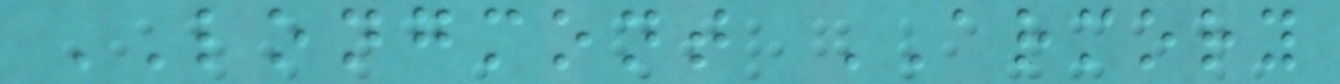LONGMONT ARMORY
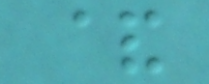&
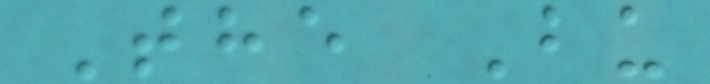The Bu
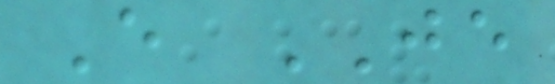E JE
